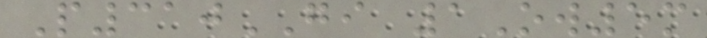P310GI 1Ow5m
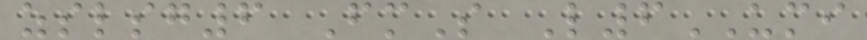zslsg6 FmS L6UMI
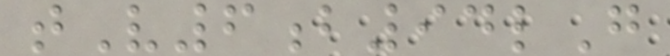tV6b94lG
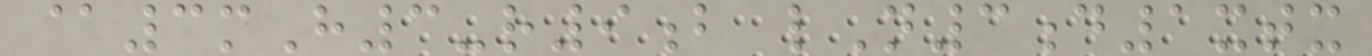@3mH3-r9b lN3d1xtx
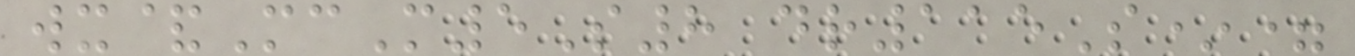wx&McM5S8 dr115S*=
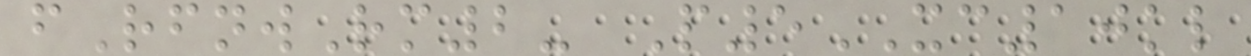fRfnwRm2- P5XC10kl
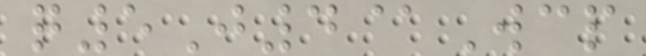q5J4@Wcp
